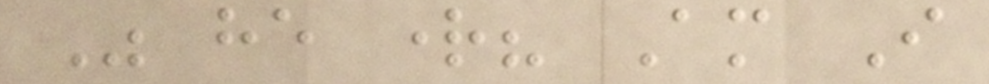Was he right? Am I
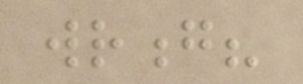wrong?
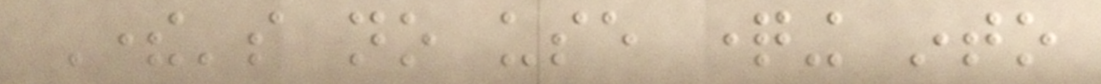There's no use questioning into
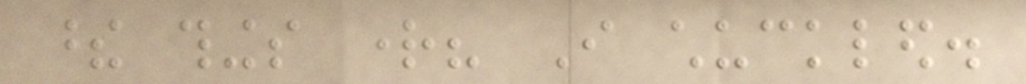these things right? I chuckled.
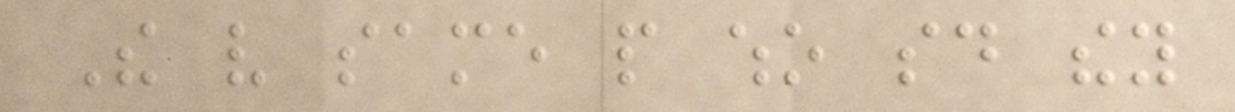The very same people who said they
